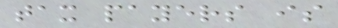tax payers is
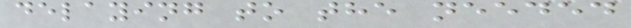delaying to the needed
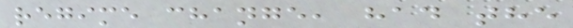regime change, had the
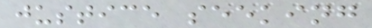justice seeking
